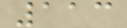113
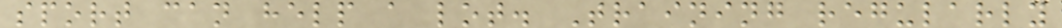sport can help a lot. Training regularly
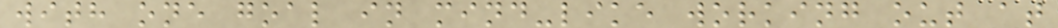with one goal in mind-like working out at
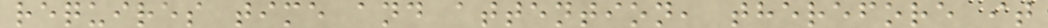requires time and attention, therefore it
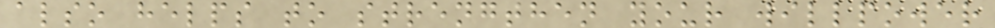also helps to strengthen your willpower
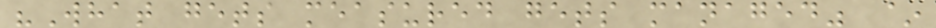"What gets measured gets managed" ~
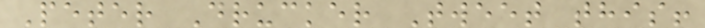Peter Drucker Tweet this!
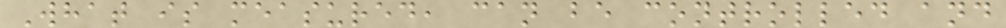What is measured, can be controlled and
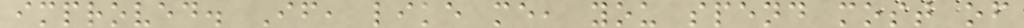improved. If, like me, you spend most of
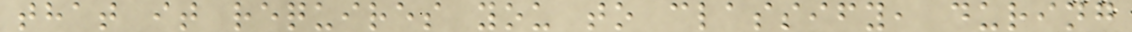that it requires you to classify, during
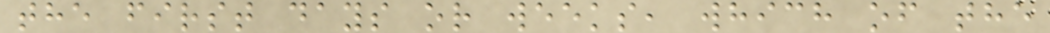the first days or weeks, which of the
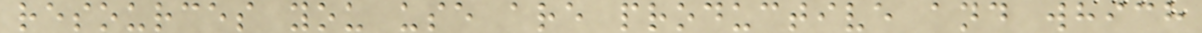resources you use are productive and which
